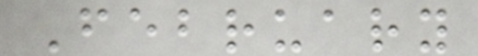February
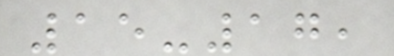15-17,
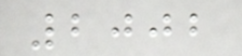2002
